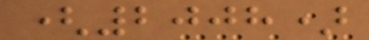(2008)
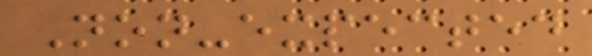Non-expected
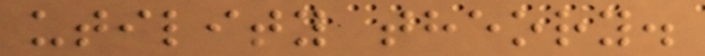utility theory.
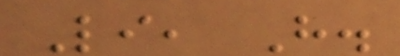Li, H.
